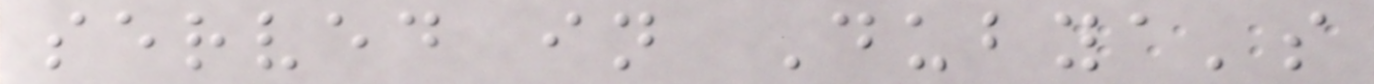served in Dubya's
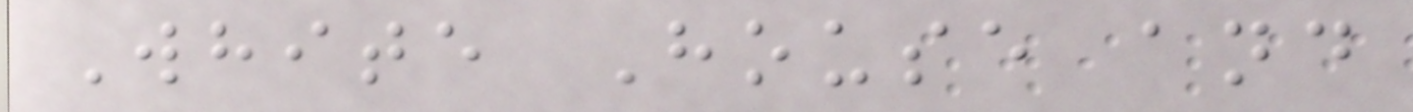White House and
